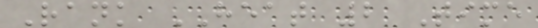Rank HEAT 2 Time
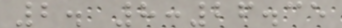2. 8:26.35
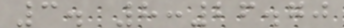3. 8:26.70
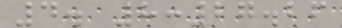4. 8:27.26
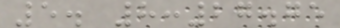5. 8:27.75
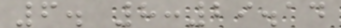6. 8:29.14
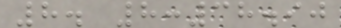8. 8:38.90
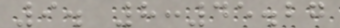9. 8:45.27
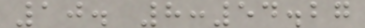10. 8:54.27
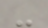-
